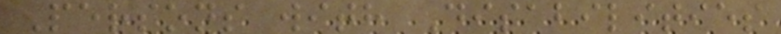Persons with Disabilities
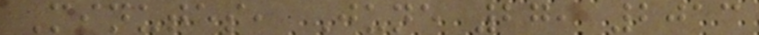Minutes, June 27, 2013
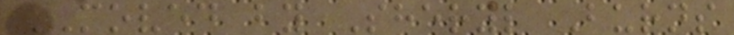MOVED by Sheryl Burns
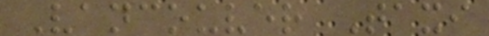Vancouver Taxi
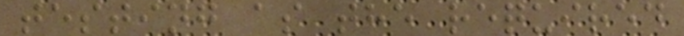testing as the required
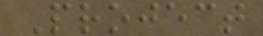Project
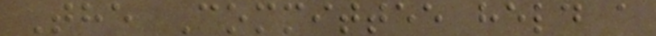The Committee held a
